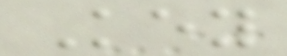Key
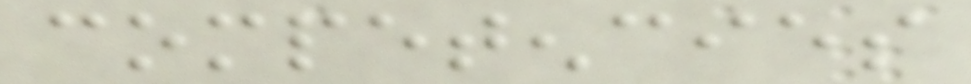competencies
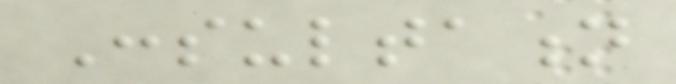Consultation
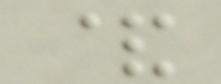&
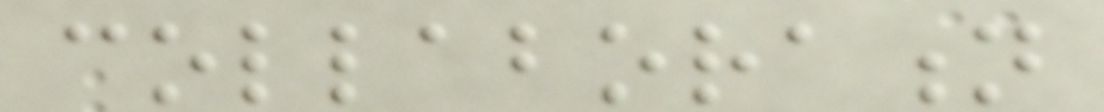collaboration
